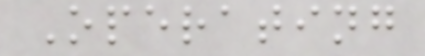Operating
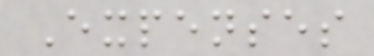Expenses
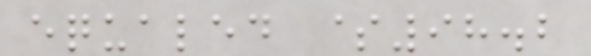equaled $98.2
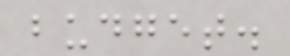budget.
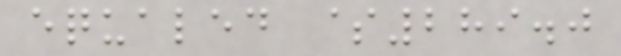equaled $289.0
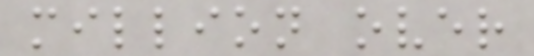million over
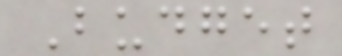Budget
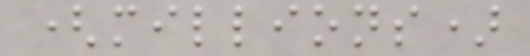(millions)
